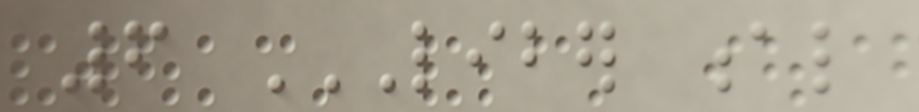6 LIBER AL
